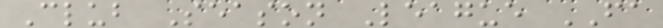Club Season League FA
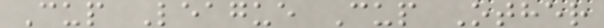Cup League Cup Other
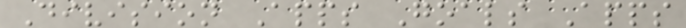Division Apps Goals Apps
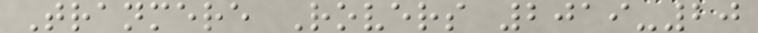Tranmere Rovers 2019-20
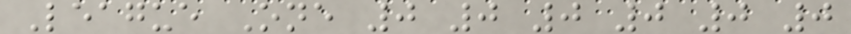League One 0 0 0 0 0 0
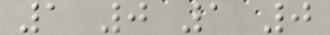1 0 1 0
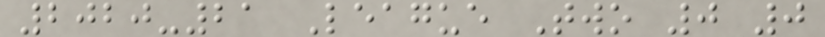2020-21 League Two 0 0
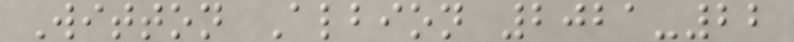Witton Albion 2021-22
